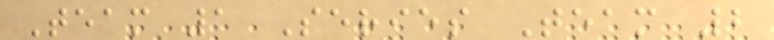Team 1 Series Team 2
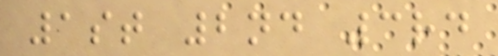1st 2nd 3rd
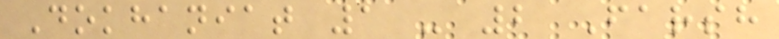Dokhaniat 1 - 2 Farsh
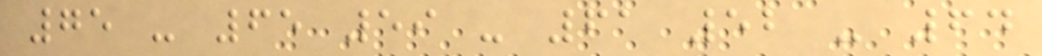75 - 65 59 - 61 52 - 64
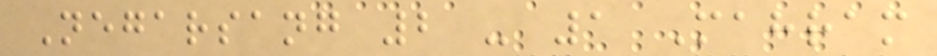Negarsang 2 - 1 Mahram
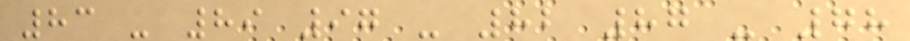83 - 89 97 - 82 87 - 78
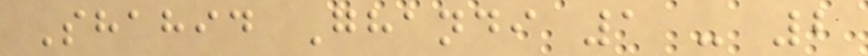Shahid Ghandi 1 - 2
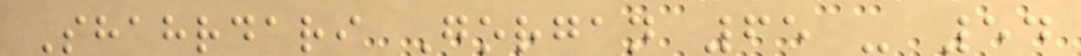Shahrdari Gorgan 65 - 54
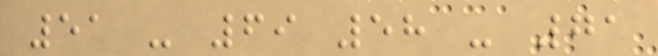51 - 69 58 - 71
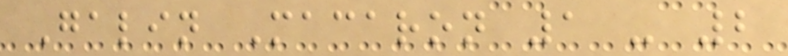Galin Macaron 1 - 2
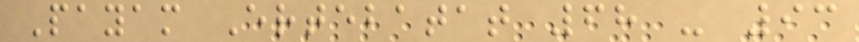Payam Ertebatat 68 - 93
